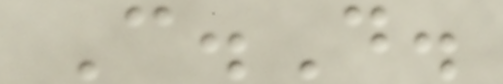C.D.
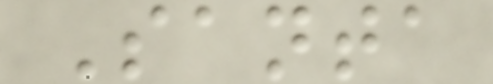Santa
